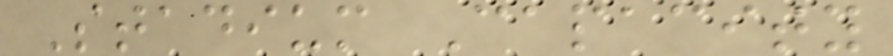Stadium Capacity
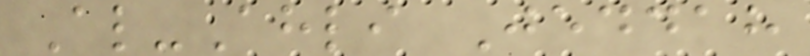Al-Ahli Jeddah
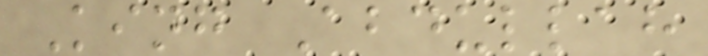King Abdullah
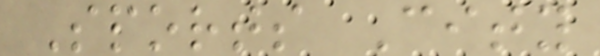Sports City
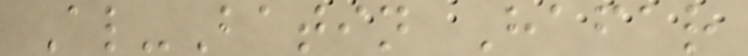Al-Batin Hafar
